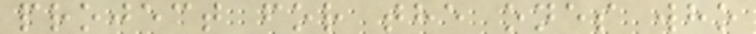project for the ones who
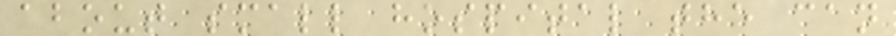about small hospital the can
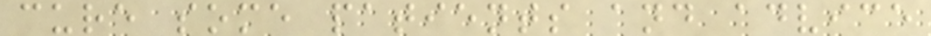cure some patients and advice
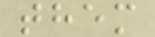them
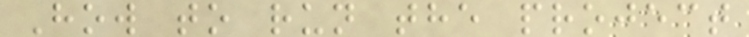How to run the project
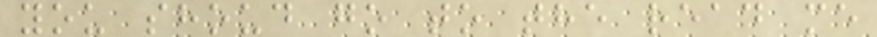you shoud go to the read me
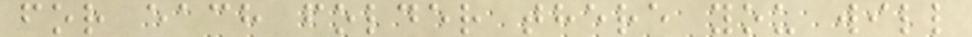for each folder there you will
